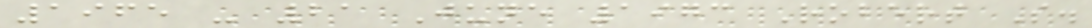1965 - 21 June 1973 Robert S.
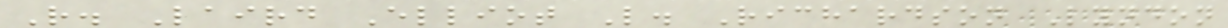R. Laird Elliot L. Richardson Lyndon
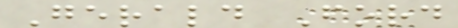Gerald Ford
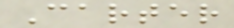Carter
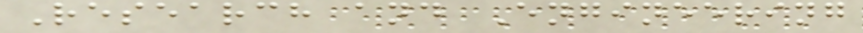Research and Engineering
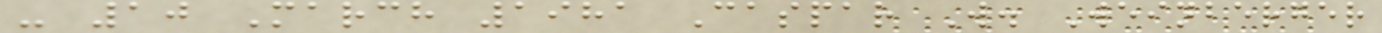- 10 March 1981 Caspar W. Weinberger
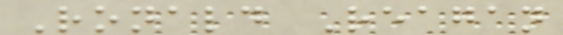Ronald Reagan
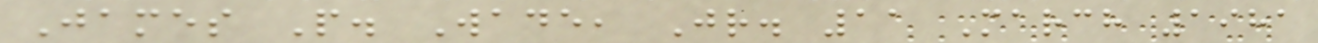James P. Wade, Jr. 11 March 1981
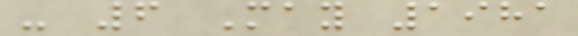- 6 May 1981
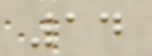14
